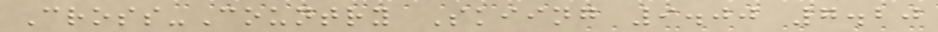Cross-Country Skiing 9.00 7.20
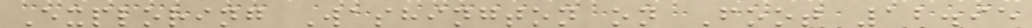Exploring Washington on Foot 12.95
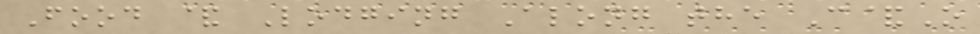Food & Lodging Along the C&O
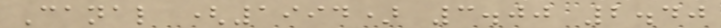Canal (1994) 3.00 2.40
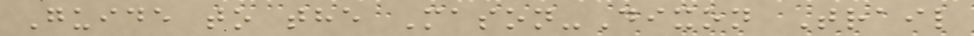Guide to the Mason-Dixon Trail
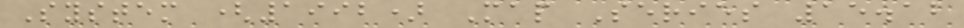System (1992) Map Series 15.12
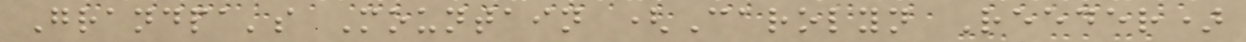Grandpa's Mountain (Carolyn Reeder)
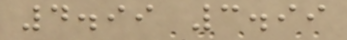4.99 3.99
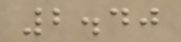2.40
